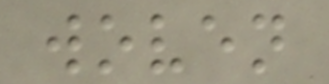woven
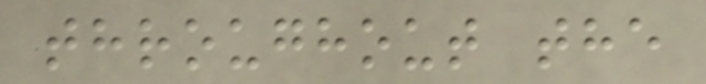throughout the
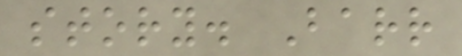story. Barr
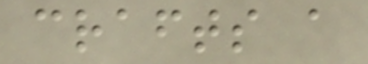crafts a
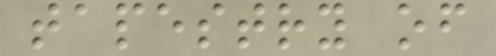tapestry of
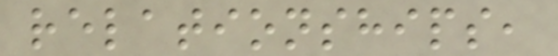relationships,
